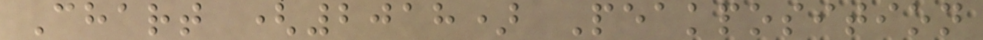Chart (2018) Peakposition
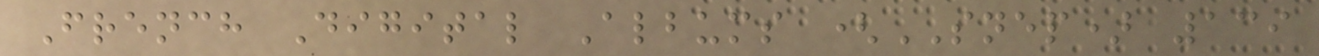French Digital Albums (SNEP) 139
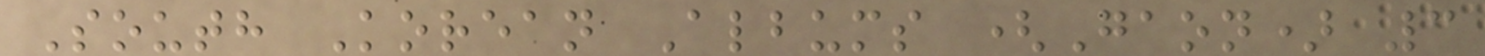South Korean Albums (Gaon) 3
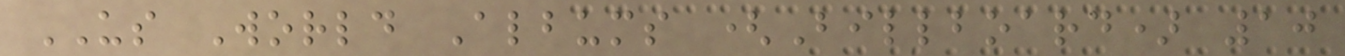US World Albums (Billboard) 10
